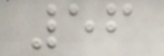56
